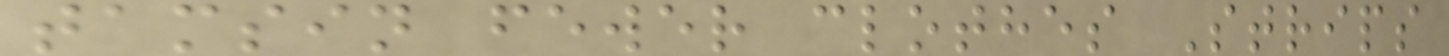tamsin fewer clothes Strips
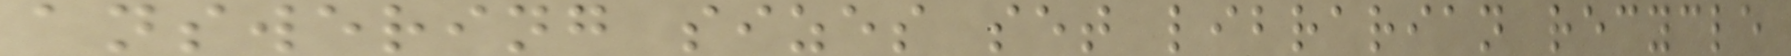answering sizes set librarian recycle
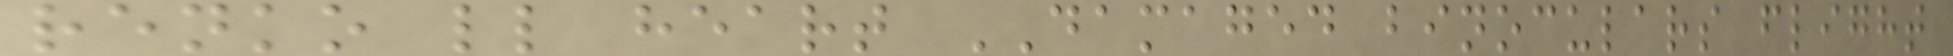renko ll heart DAMAGED binoculars flight
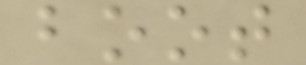boot
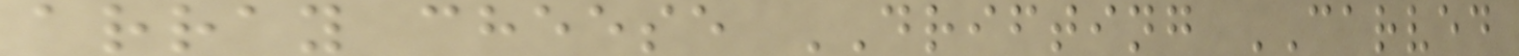array cheese DRIFTING CARVED
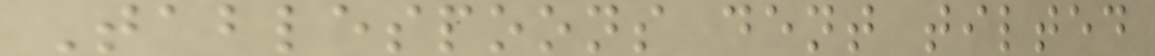Tablespoons dent tilted
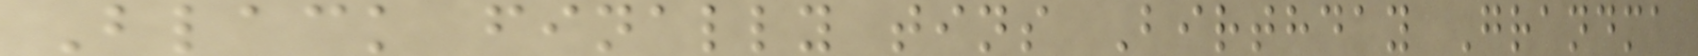Black finally tins Birthday Grandma
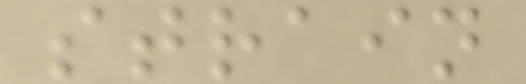strain
